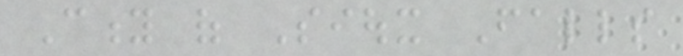City of Sioux Falls
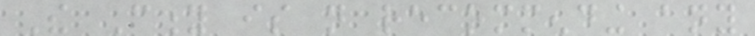The City is not recommending any
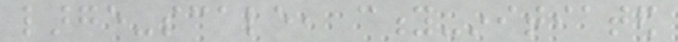large-scale, city-initiated
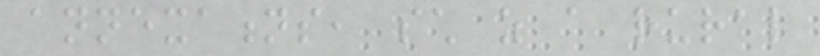annexations, such as a rural
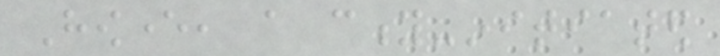However, a city-initiated
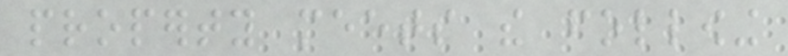property meets the following
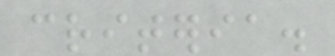criteria.
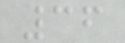36
